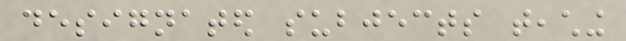designated subjects teaching
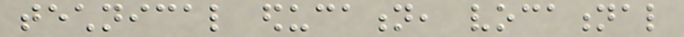technical education, vocational
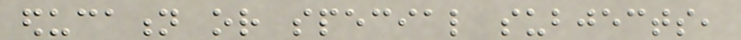education or special subjects,
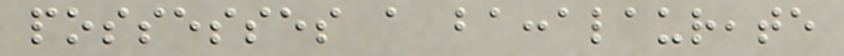possesses a baccalaureate
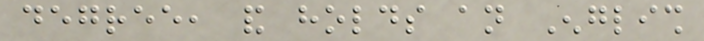degree, and holds an English
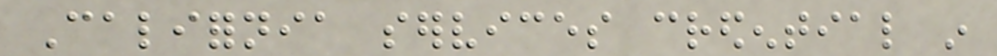California services credential in
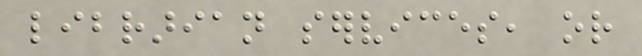librarian services, or
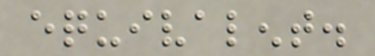equivalent.
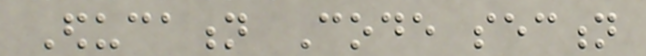Education Code section
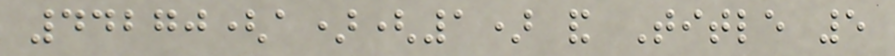44270(a)(1) and Title 5
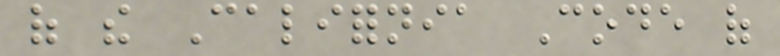of the California Code of
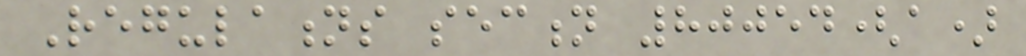Regulations section 80054(a)
